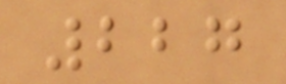227
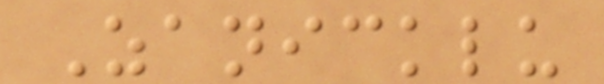Zanicklu
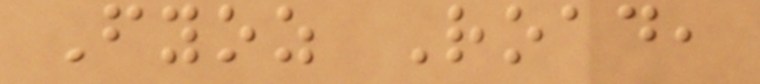Fyoz Road,
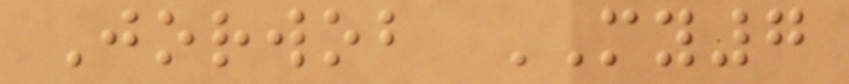Jorwob MY7
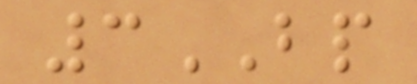3BP
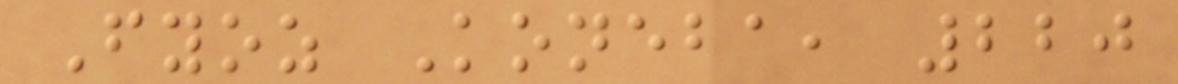Fyoz Koneba, 220
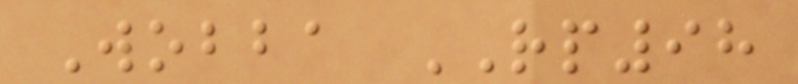Wobba RP98
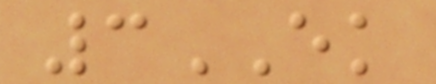3EK
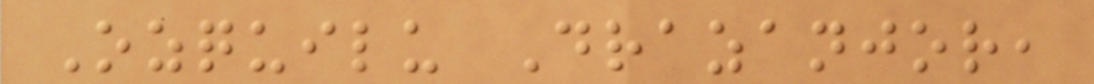Ozquilu Drazanjor,
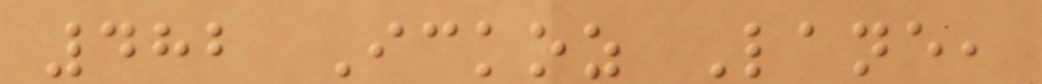482 Ickoz Lane,
